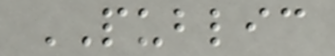PUBLIC
